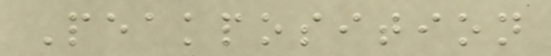Peakposition
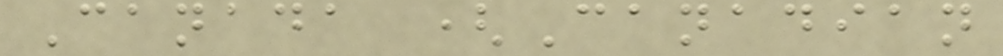Canada (Canadian
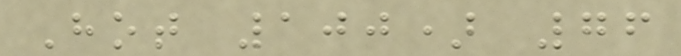Hot 100) 76
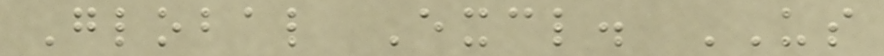Global Excl. US
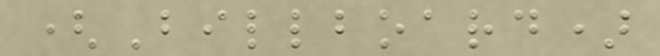(Billboard)
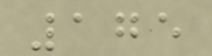175
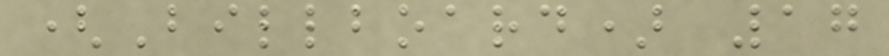(Billboard) 17
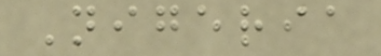Nigeria
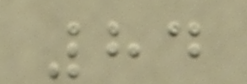84
